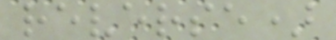reverse)
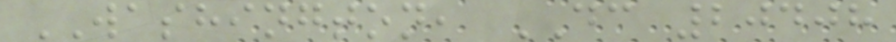WASHINGTON, DC 20408
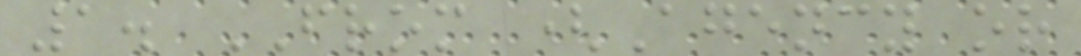1. FROM (Agency or
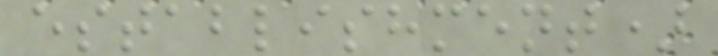establishment)
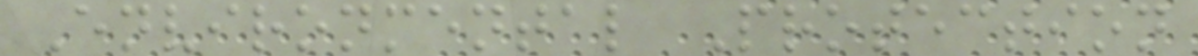Environmental Protection
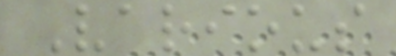Various
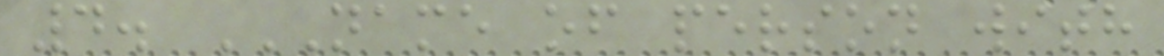4. NAME OF PERSON WITH
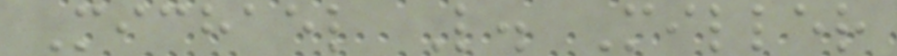Michael L. Miller
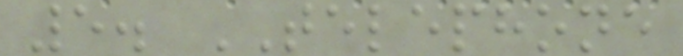5. TELEPHONE
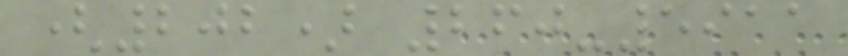(202) 260-5911
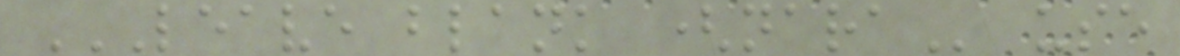LEAVE BLANK (NARA use
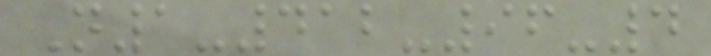N1-412-96-4
